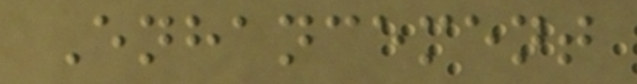Enhancement
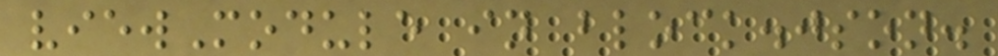viewModule in block.json.
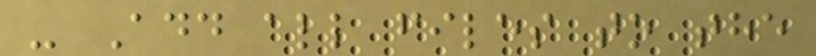- Add all files to the
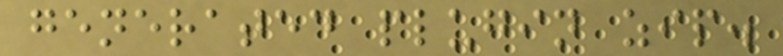generated plugin zip.
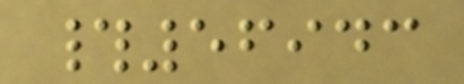#56943
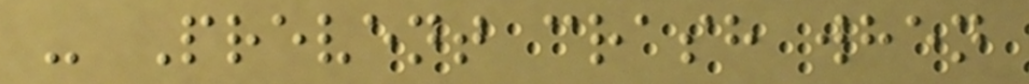- Prevent crash when
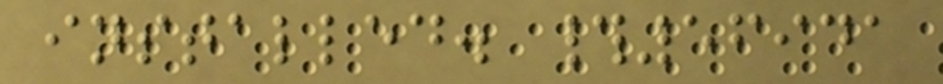installed. #56941
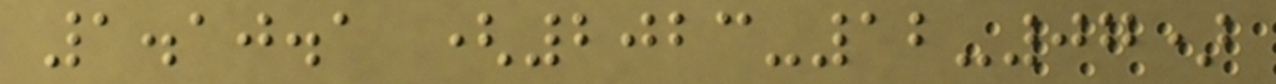1.10.1 (2023-12-07)
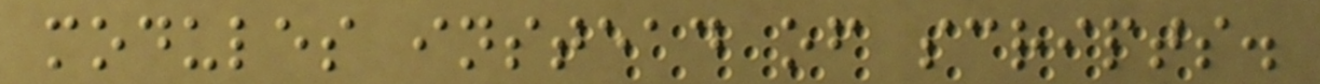modules instead of scripts.
